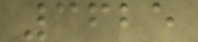3625
